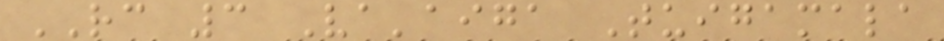RC 3 Va'aiga Tuigamala
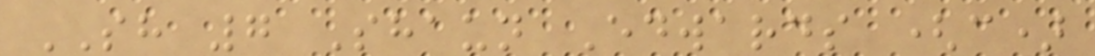SH 7 Shaun Edwards (c)
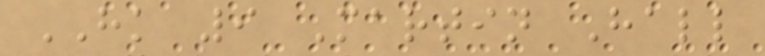HK 9 Martin Hall
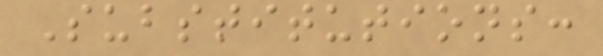Substitutions:
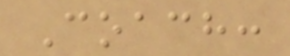Coach:
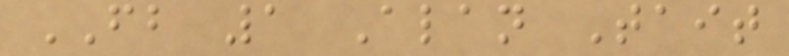FB 1 Alan Tait
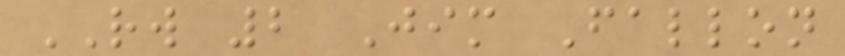RW 2 Jim Fallon
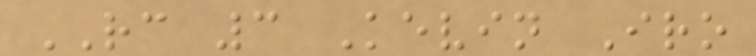RC 3 Kevin Iro
